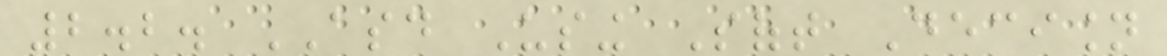2.2. ASD Using Soft Decision
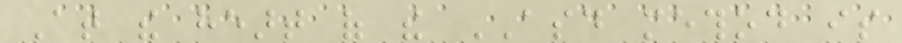At the heart of the ASD method is
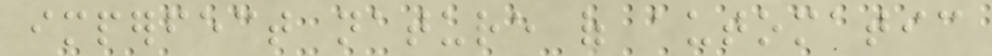imperfect nature of automatic
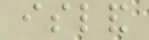island
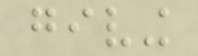giving
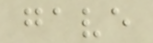gave
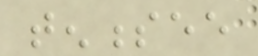tennessee
